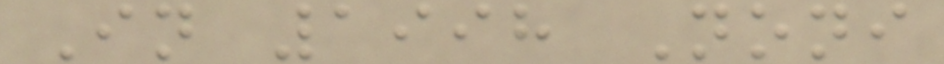In 1998 Noni
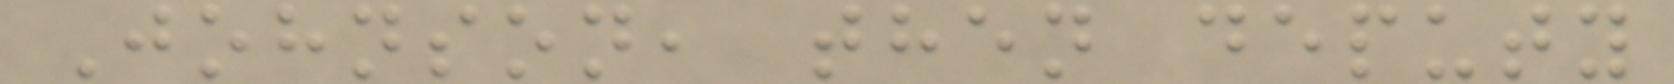Johnson, then deputy
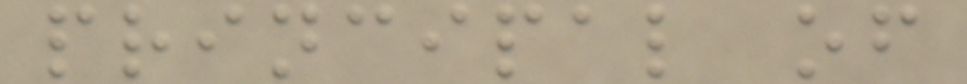principal of
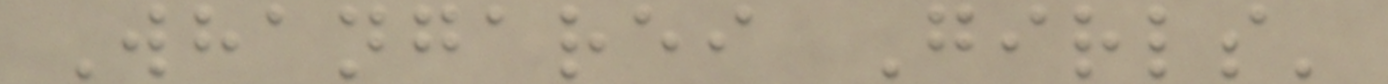Whangarei Girls'
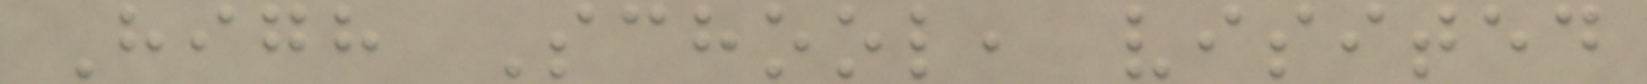High School, visited
